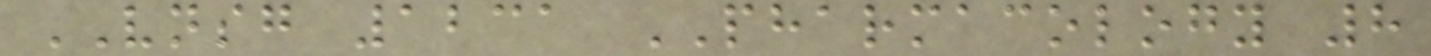VNSG 1231 PHARMACOLOGY 8
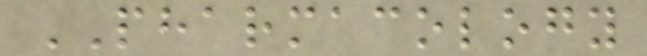PHARMACOLOGY
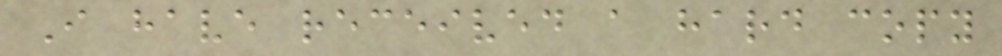I have received a hard copy
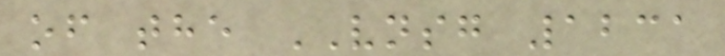of the VNSG 1231
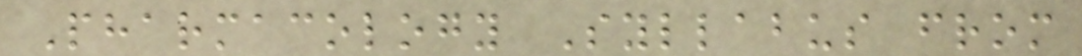Pharmacology Syllabus from
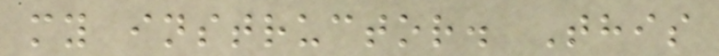my instructor. This
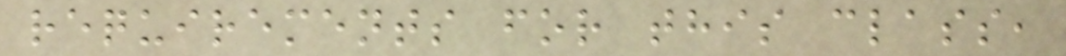requirements for this class,
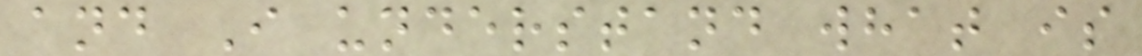and I understand what is
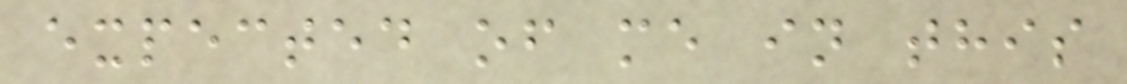expected of me in this
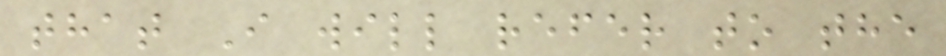that I will refer to the
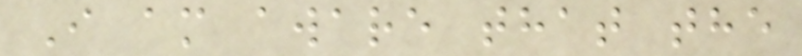I am aware that the
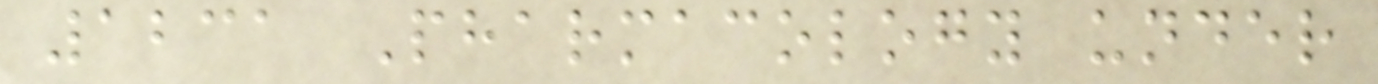1231 Pharmacology under
